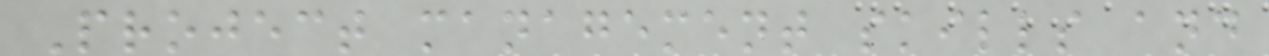Project management skills and
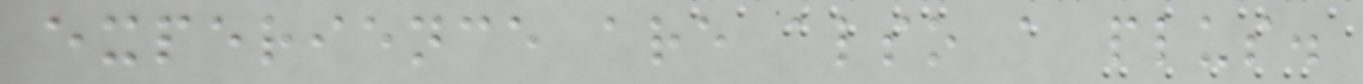experience are also a plus.
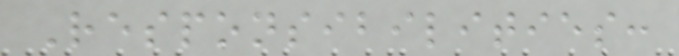Responsibilities:
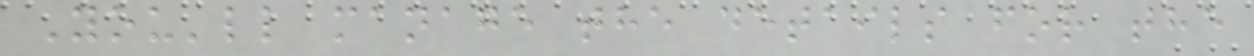You'll manage the details for the
